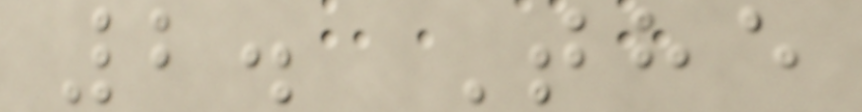2. The
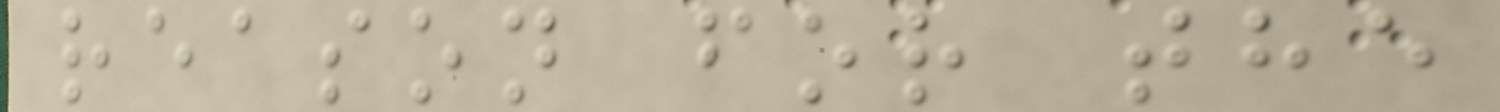reason for the
